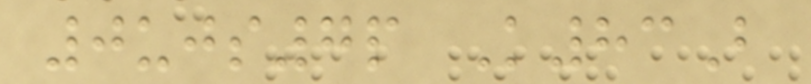0ujs7p K83B
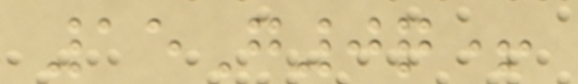15G0q+
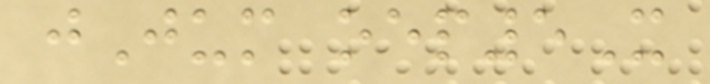jJum oep5X
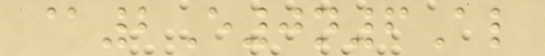@2E0n6Al
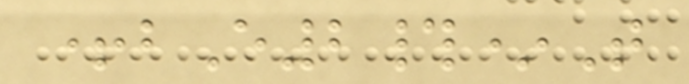+bE2#*T
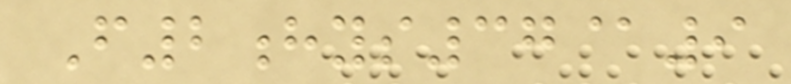F2hys37@9
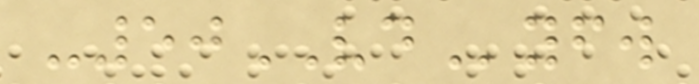-50VDyfw
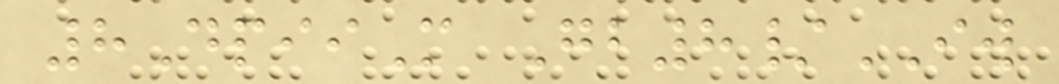8DpiiM Gb8/IW
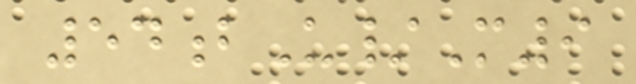54bU/M9
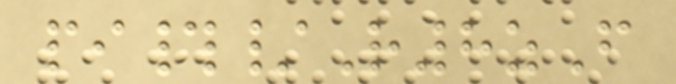pi#/R8zF
